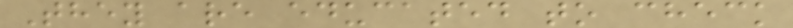They are educated to check
